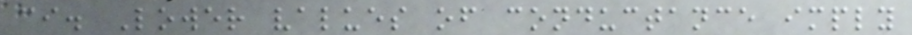ci. Lower values of conductance imply
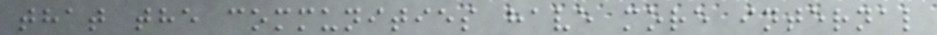that the communities have more internal
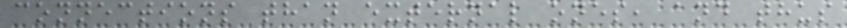connections than external ones, and thus
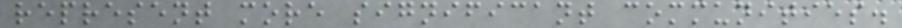represent more significant communities.
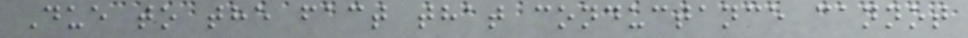Due to the fact that conductance cannot
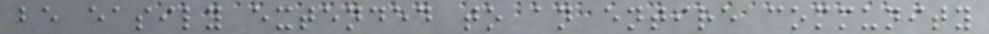be easily extended to an entire community
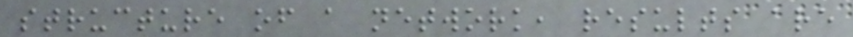structure of a network, results are
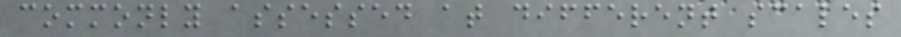commonly assessed at different scales
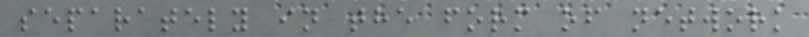separately in the form of network
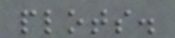plots.
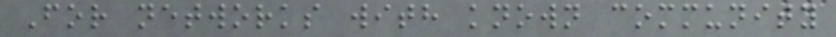For networks with known community
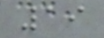19
